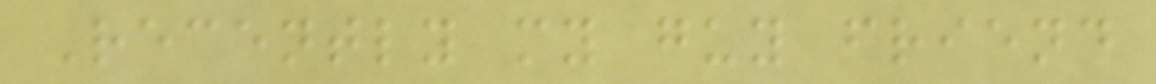Recently my guy friend
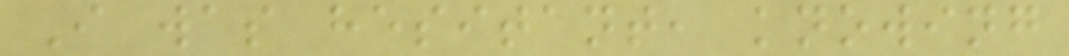I was hesitant, knowing
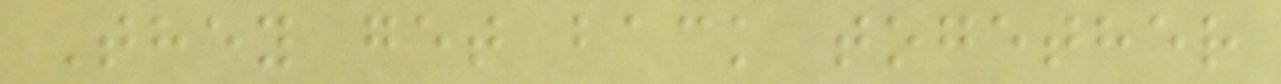They get back together
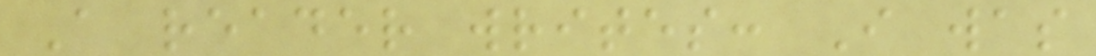A reader writes: I was
